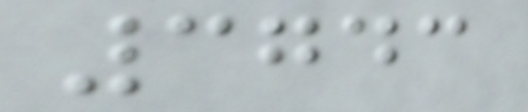3743
